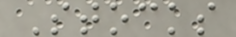Stocks
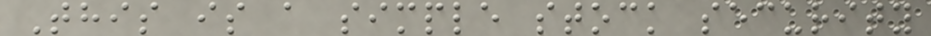This is a simple stock security
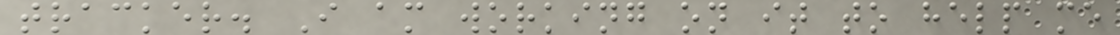tracker. I am working on it to help me
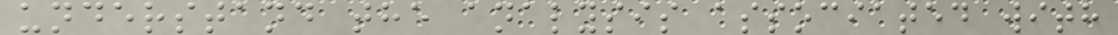understand the analysis associated with
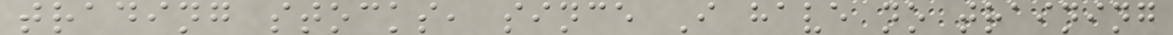trading stocks, since I have no training
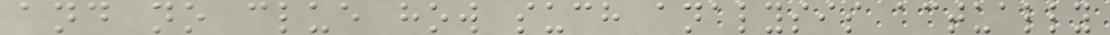and no clue how such analysis actually
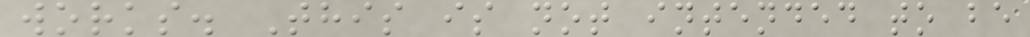works. This is not intended to be
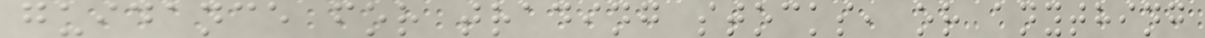guidance for trading stocks, or anything
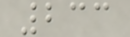233
